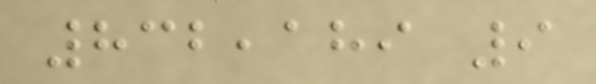832,189 9
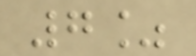7%
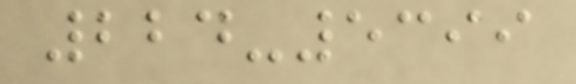224-5399
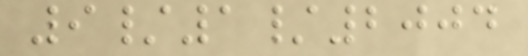9/1/2004
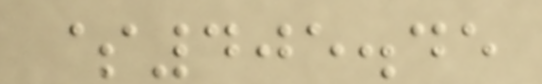$405.45
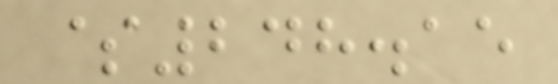$248.15
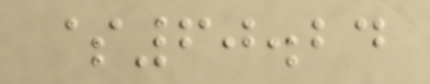$60.24
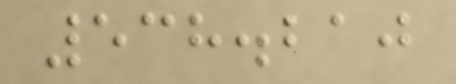538.210
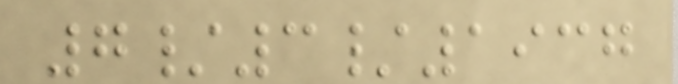7/3/1937
